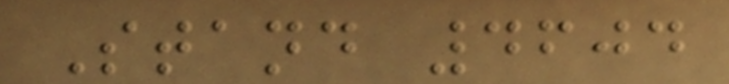Stand 4604
